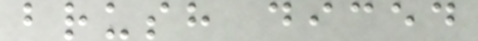brush diced
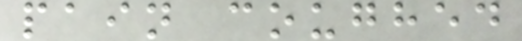pain coughed
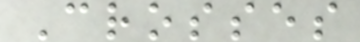Crosses
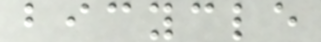bicycle
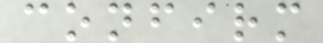confirm
